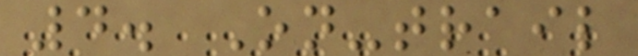4. On-trail
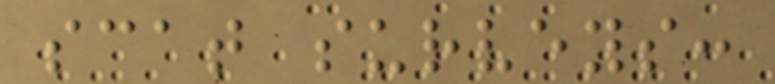scat surveys:
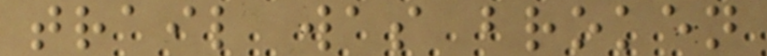trail was broken
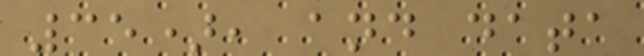35), and data
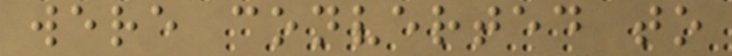were converted to
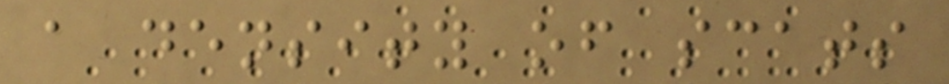a density of scats
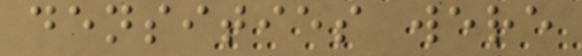densities were
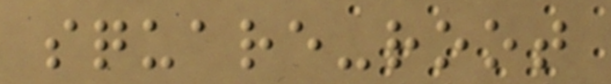square-root
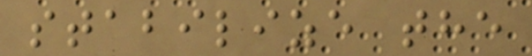stabilize the
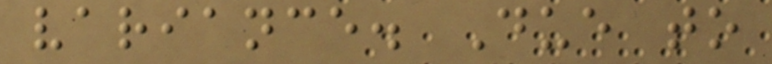variance. Due to
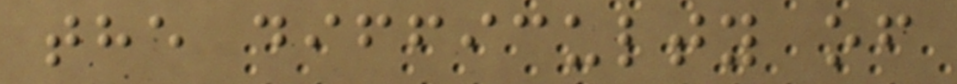the difficulty of
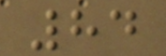84
